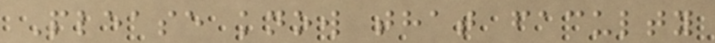Please know that faculty
